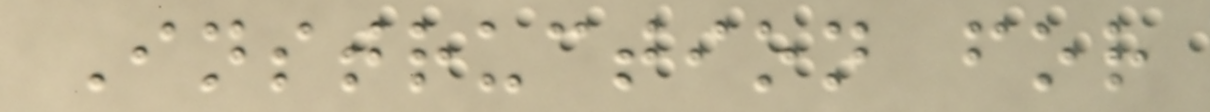Instruction for
